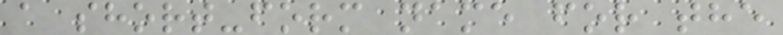a short-form name for the
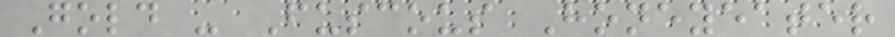Gold - Fuscous Honeyeater
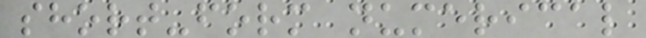short-form numerical
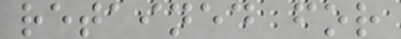retained for
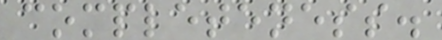completeness.
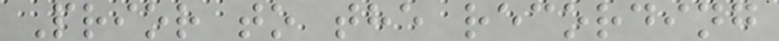Prior to the recording
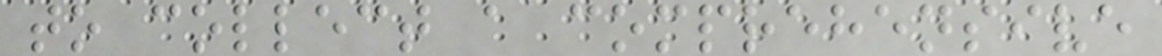to collect a comprehensive
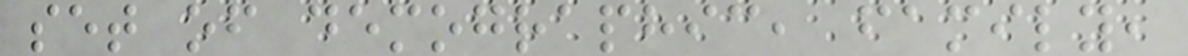set of demographic, family,
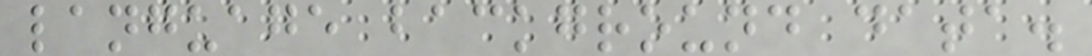language background data.
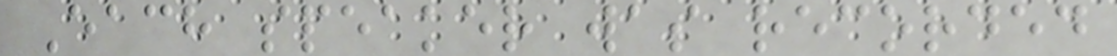Each speaker was recorded
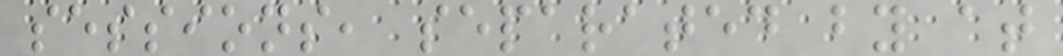sessions, separated by at
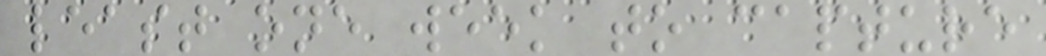least one week to capture
